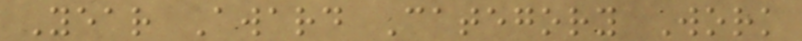Year Award Category Work
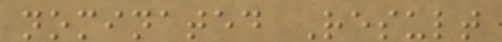nominated Result
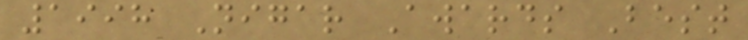1998 Nigar Awards Best
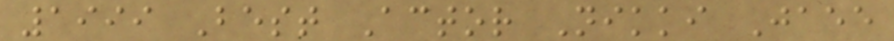1999 Best Actor Nikki Jaee
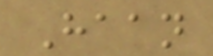Haan
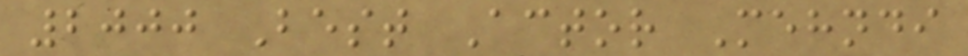2000 Best Actor Mehndi
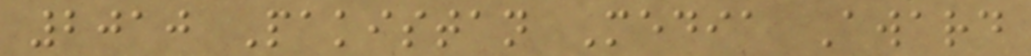2010 Pakistan Media Award
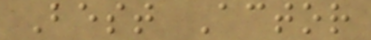Best Actor
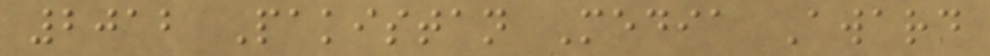2012 Pakistan Media Award
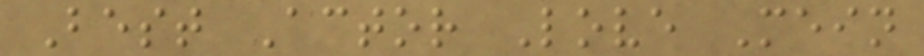Best Actor Love Mein
